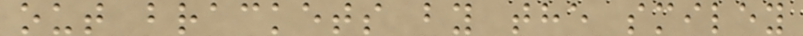out brackets by the smiley
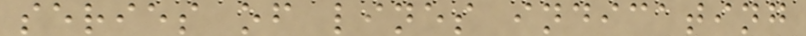series of lines indicating
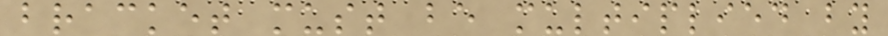bracket must be multiplied by
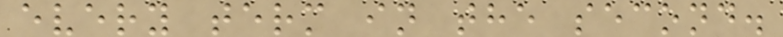every term in the second.
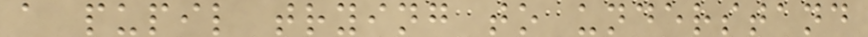a pupil trying to understand
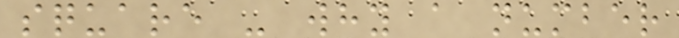square - why a number
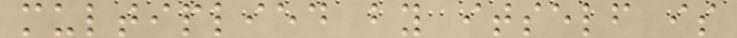multiplied by itself is
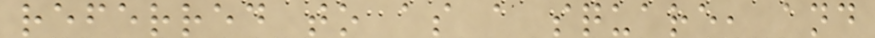referred to as a square, and
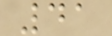41
